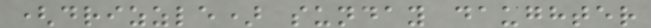(drizzle) sunday daughter
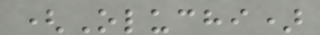(Oluchi)
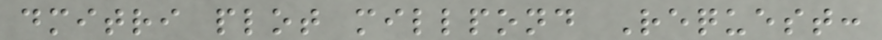dmitri plot millpond Request:
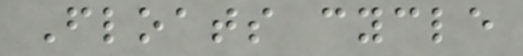Floats cycle
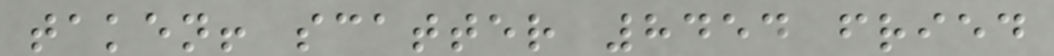taken! scatter 8454 fried
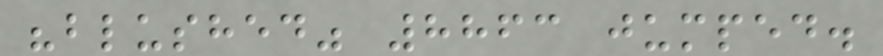"blushed" 8863 jumped.
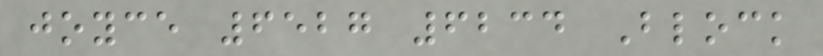joyce 6527 6234 Block
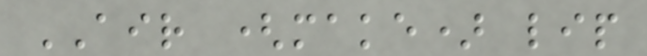AIR (make) lip
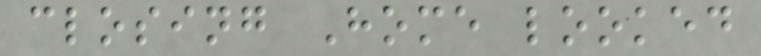closing Home looked
